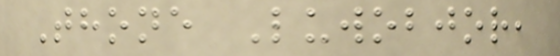Thone Luwobjor,
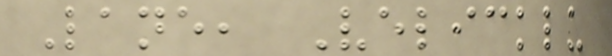Lane, Velicklu
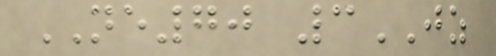NE70 3JZ
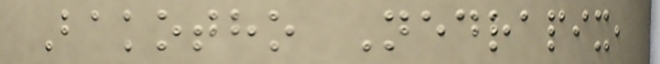Bakotho Nedrapix,
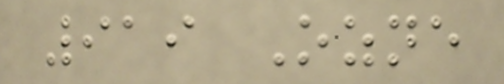919 Ozne
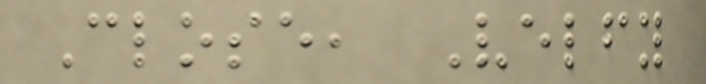Close, Velfy
